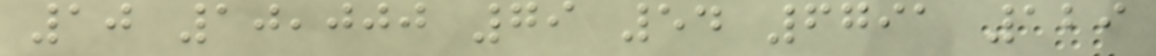10 10,000 79 54 6791 129
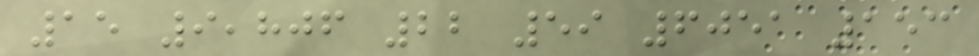15 9,806 22 59 6051 153
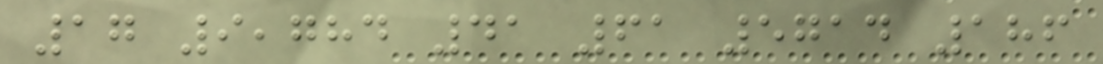17 9,784 41 61 5714 186
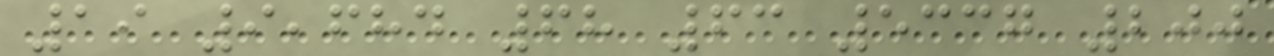19 9,684 68 63 5337 200
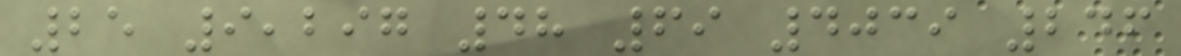25 9,297 48 69 4039 246
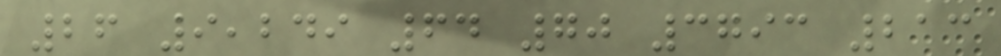26 9,249 64 70 3793 213
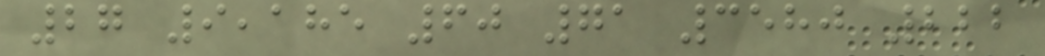27 9,185 60 71 3580 222
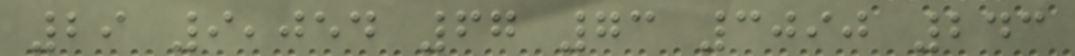29 9,054 67 73 3090 243
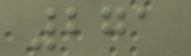271
